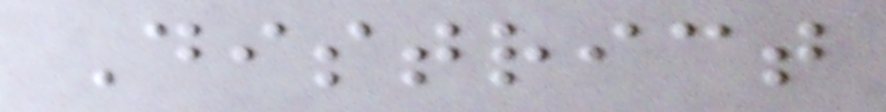District
